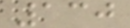130
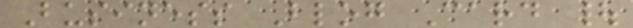Business Blog Card |
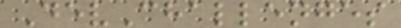DevChallenges
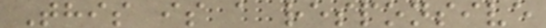This is a responsive
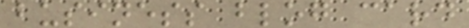business blog card
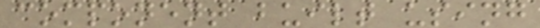component built using
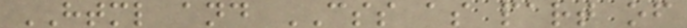HTML and CSS as part of
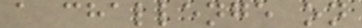a challenge on
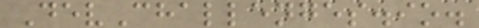DevChallenges.io.
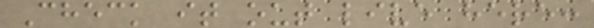Check it out live here:
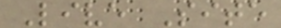Live Site
